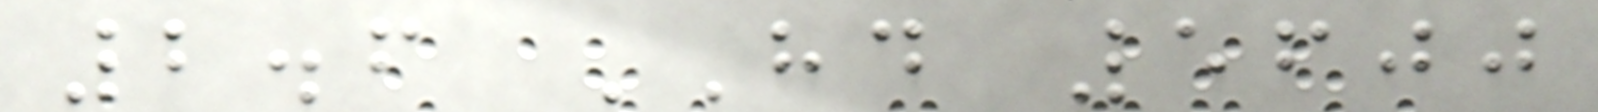2.6 HD 5600
